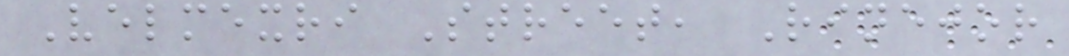Velmexri Street, Rinejor
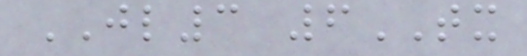JL3 6TX
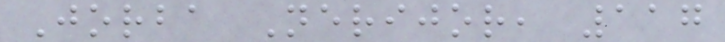Jorba Nerijor, 117
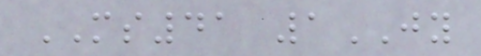MS41 1JY
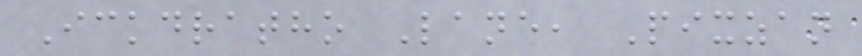Ickdratho Lane, Pixzan
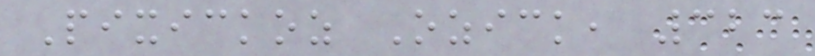Pixickoz Ozick, 323
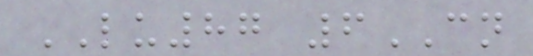LU87 6CN
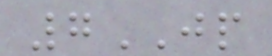7JP
